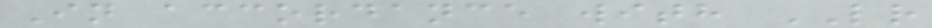In accordance with LR
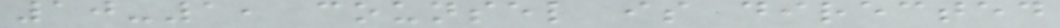10-1, counsel is directed
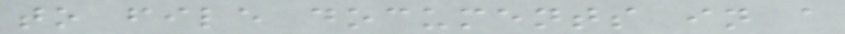to file documents in a
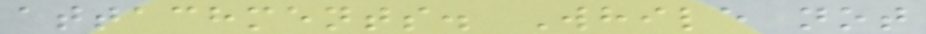attachments. While not
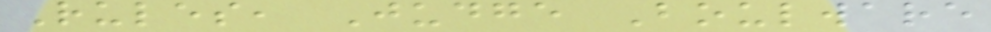Rules, Judge Boulware
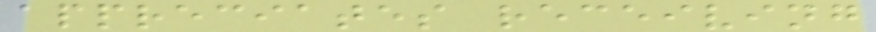appreciates receiving
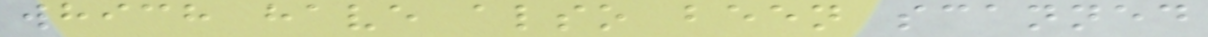which have also been scanned
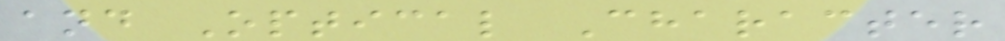and Optical Character
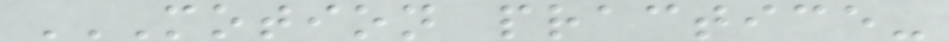MOTION PRACTICE-
